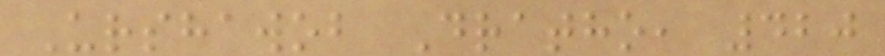Urshawob Dratho, 420
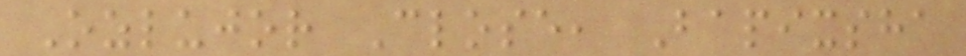Ozlujor Close, Bapixsha
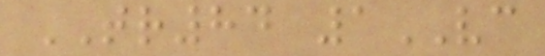TR84 1VC
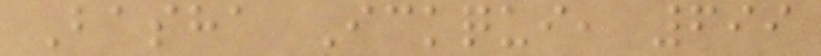Basha Ickqui, 699
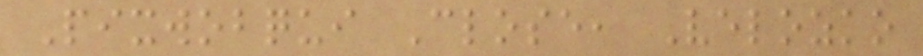Pixwobqui Close, Velozko
